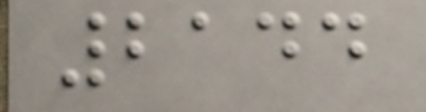2144
